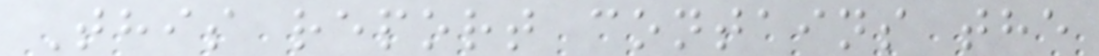This report contains the
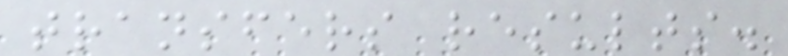transfers results.
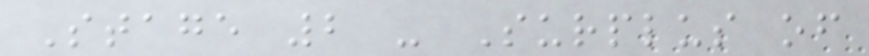Stage 2 - Surplus of
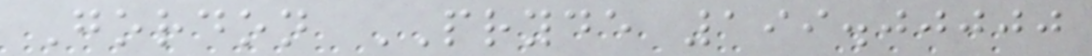Gordon PRYDE 199.00000
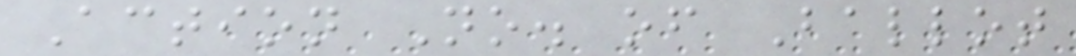Action No. of Ballot
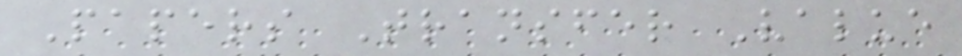Papers Transfer Value
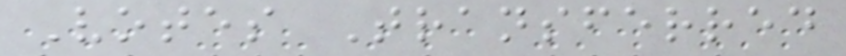Votes Transferred
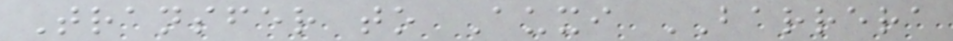Transfer to Auxi BARRERA
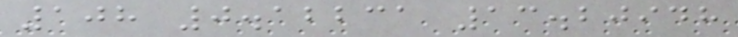108 0.12231 13.20948
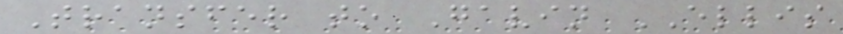Transfer to Gavin ELLIS
